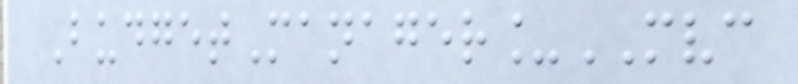BudgetManager_MVC
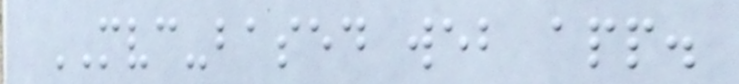MVC-based web app.
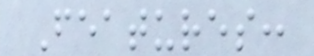Features:
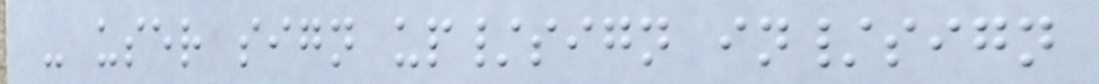- user sign up/sign in/sign
